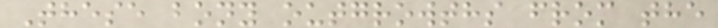These bony outgrowths from the
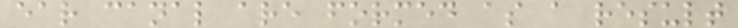ear canal are formed as a result
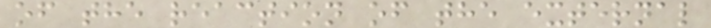of the reaction of the external
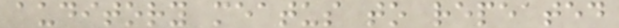auditory meatus to repeated
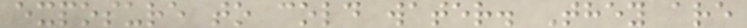exposure to cold water. They are
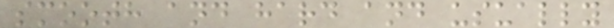smooth and hard and usually
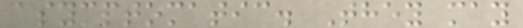asymptomatic. They may
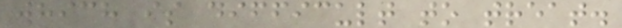which is difficult to treat.
